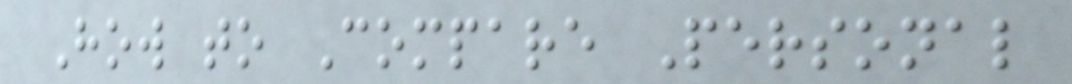How to Compare Personal
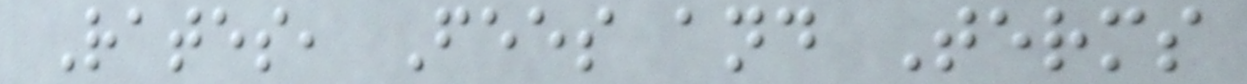Rates, Fees and Terms
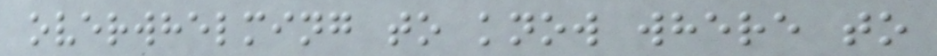overwhelming to know where to
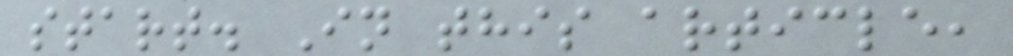start. In this article,
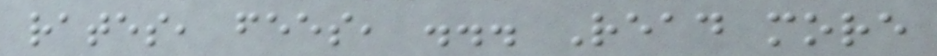rates, fees, ... Read more
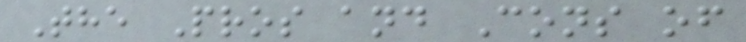The Pros and Cons of
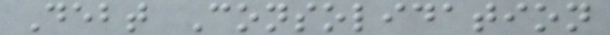Debt Consolidation
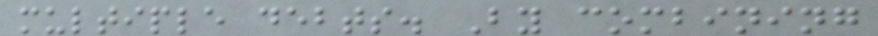multiple debts. By combining
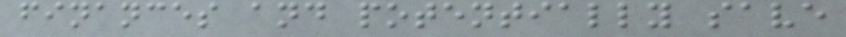finances and potentially save
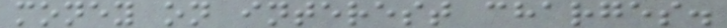money on interest charges.
